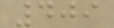409
